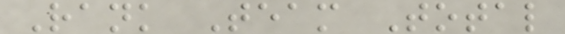Rank Team Total
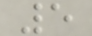5
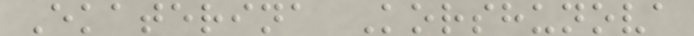Ekaterina Korshunova
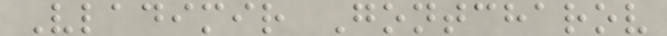Vladimir Gontcharov
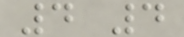4 4
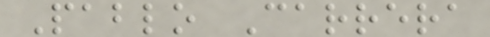Pablo Carrera
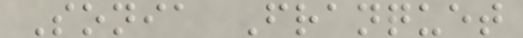Sonia Franquet
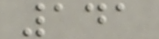141
